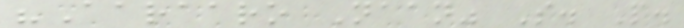"Aaraaro Naan" S. P.
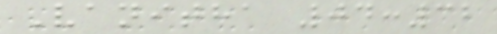Vanitha 04:32
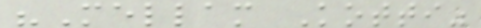"Mellam Kotti"
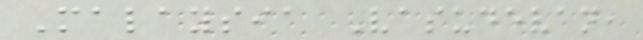Malaysia Vasudevan,
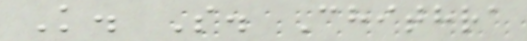K. S. Chithra
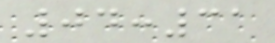04:31
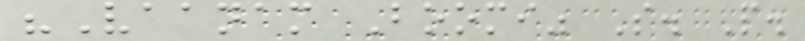"Vaanam Boomi" S. P.
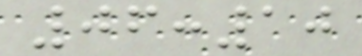06:10
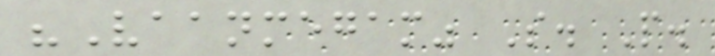"Vaanmegam" S. P.
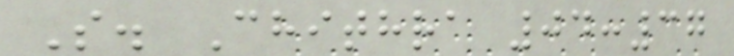S. Chithra 04:37
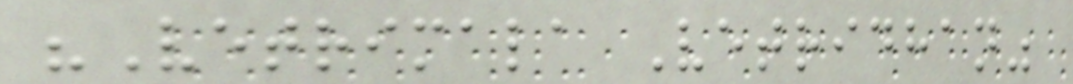"Vetrimala Vetridhan"
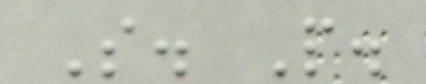S. P.
